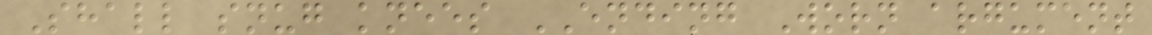Shall snug knees ENDING Worn argument
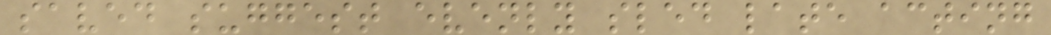saved suggest evenly sled late acting
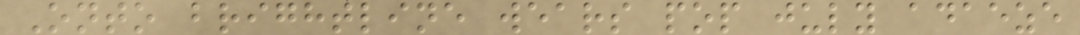Onto brightline wears pop july adaeze
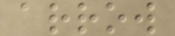arrow
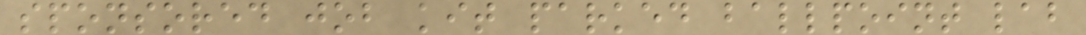sponsored job kit parked ballpoint lab
